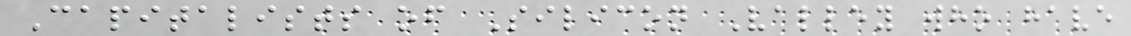Capitalists of Silicon Valley who have
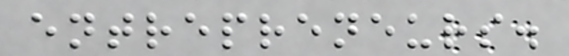entrepreneurs.
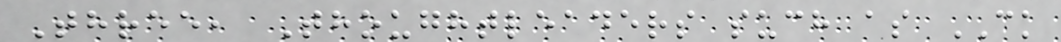Three, Thoughtleaders such as CK
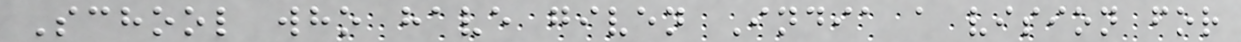School who have given India a vision for
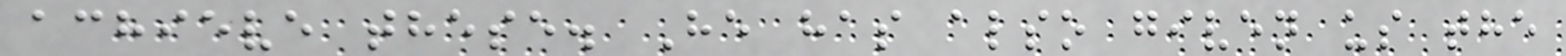achieve these. He has also given us the
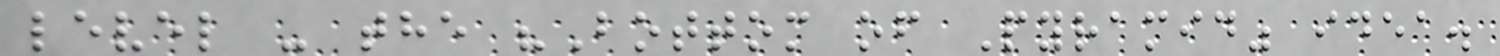level - the "Bottom of Pyramid" idea.
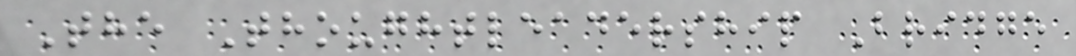The Thoughtleadership Bridge
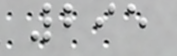295
